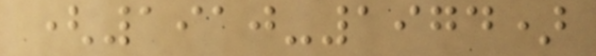(1910-1974)
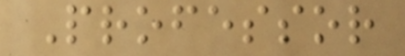Professor
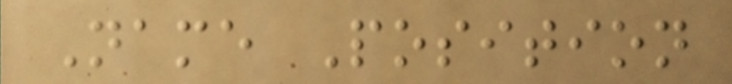Name Position
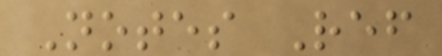Notes Ref
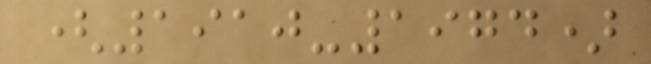(1910-1974)
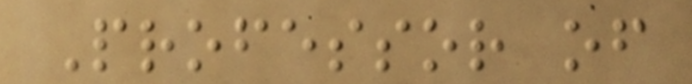Professor of
